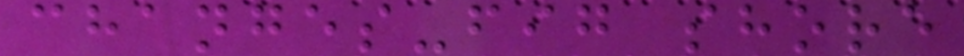changes-fig shore
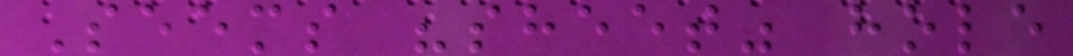Seems "sheet" hole
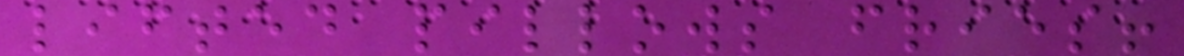lifted pillows fries!
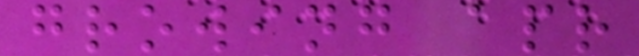growing apr
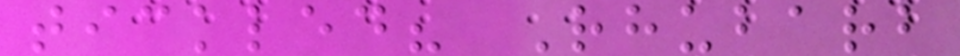tickled? Rhubarb
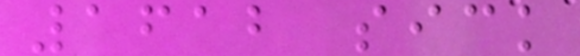1612 sick
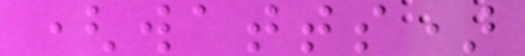(watts)
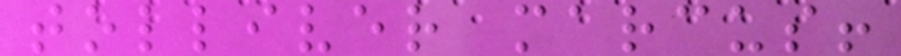tolliver marcus!
